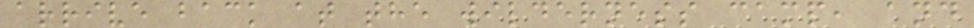arrive back at the wilderness camp, and
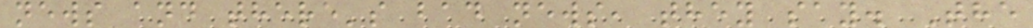news and there's bad news, they say. The
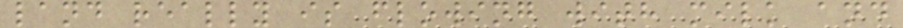land really is flowing with milk and
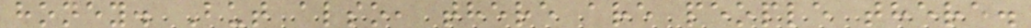honey. But also, there are people there.
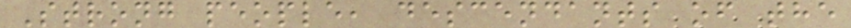Strong people, descendants of the
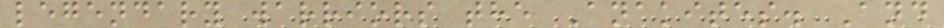legendary warriors the Anakites. And
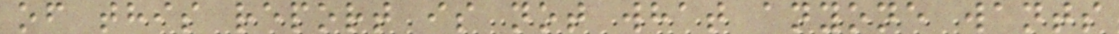of this report is not what anyone wants
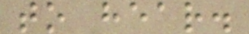to hear.
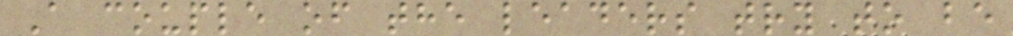A couple of the leaders try to be
